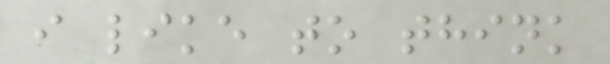i like to think
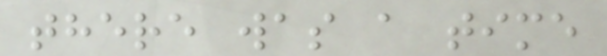there was a time
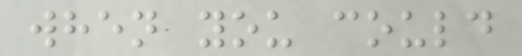when you could
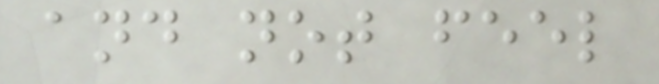and not feel
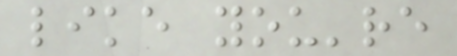like you're
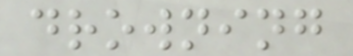drowning
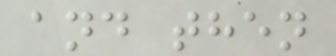and then
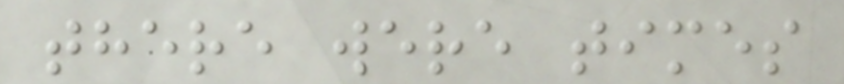there were times
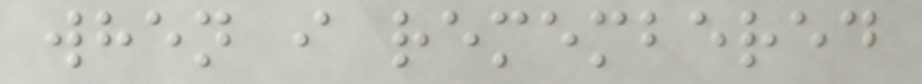when i remembered
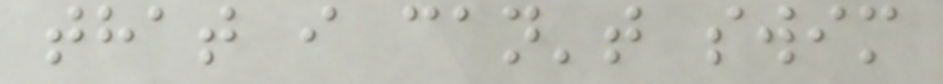that i can't swim
